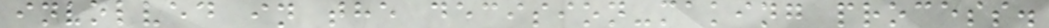involved in the decision-making process.
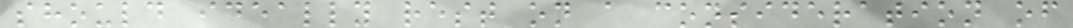should ideally rest on a consideration of
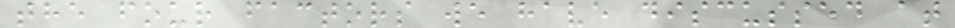the four factors we have discussed at
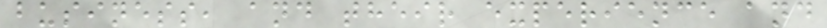business, and their experience and
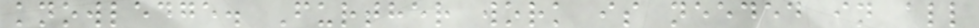knowledge. Further work is needed in all
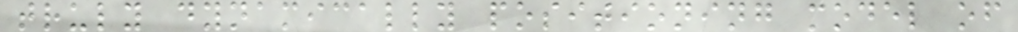truly dynamically positioning model of
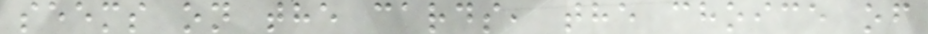seems on the cards, the choice of
